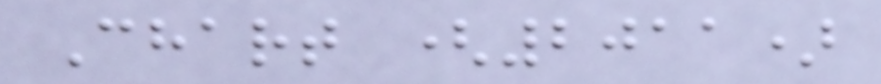Chart (2011)
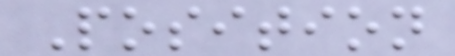Position
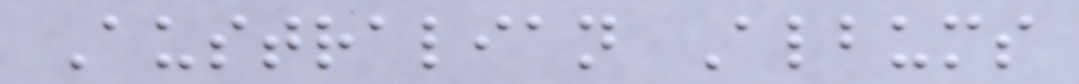Australian Albums
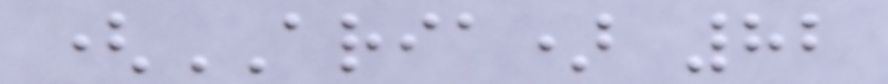(ARIA) 82
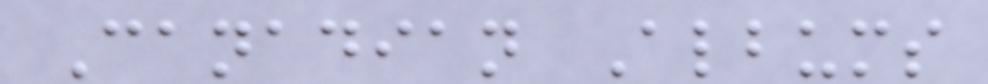Canadian Albums
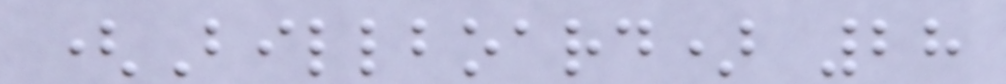(Billboard) 28
